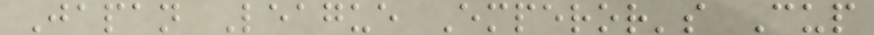Japan League Emperor's Cup
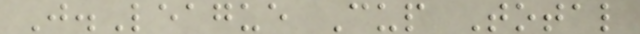J.League Cup Total
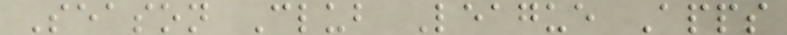Season Club League Apps
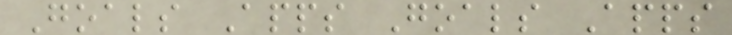Goals Apps Goals Apps
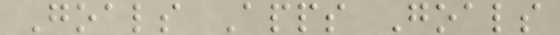Goals Apps Goals
